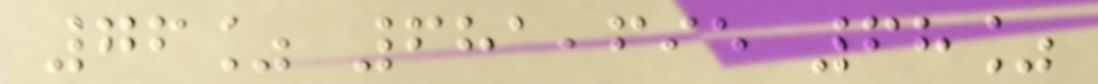76% 681,695 68%
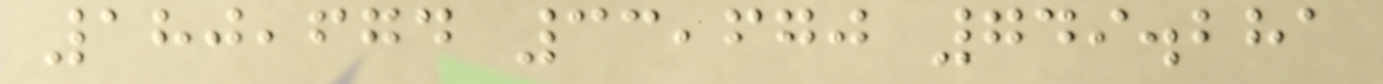180,674 33,670 749.281
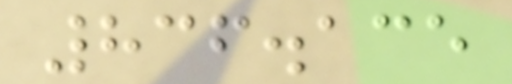836.135
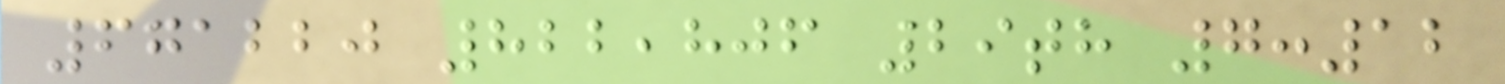671220 822,806 29th 7:12
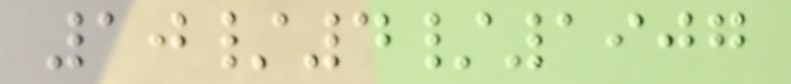10/4/1907
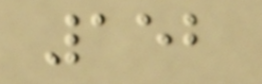152
